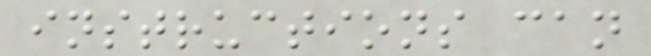instructions can
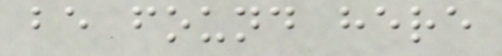be found here
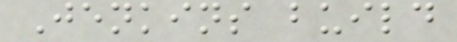Jenkins build
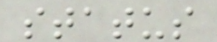status
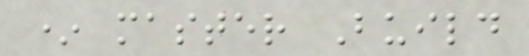* master Build
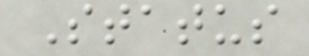Status
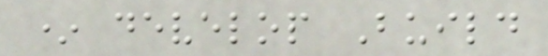* develop Build
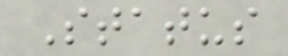Status
